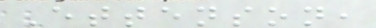Ettenson,
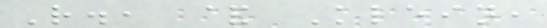R., & Klein,
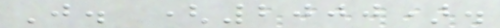J. (2000).
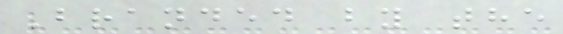Branded by the
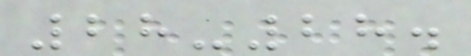28-28.
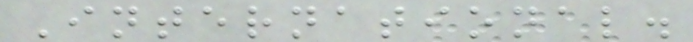International.
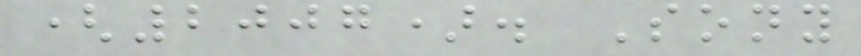(2007). Sony
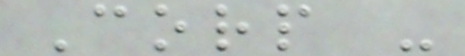Corp -
